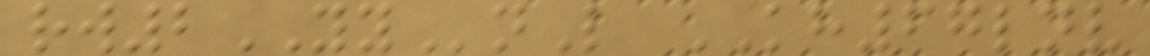rw2YYnL KH67lnv
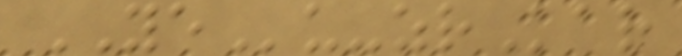YEu-zrKar
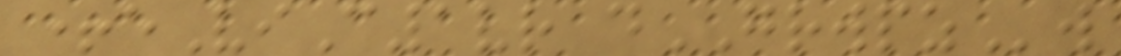+eViC1vr dGRWPZw
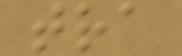tra
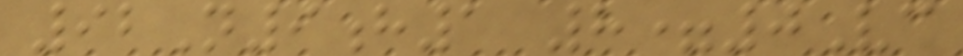92N9h1 8=0Vc
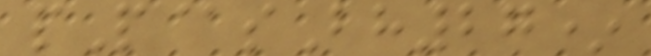pP@sBh27*
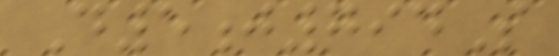D5j794S
